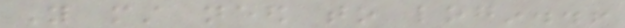You must need to login..!
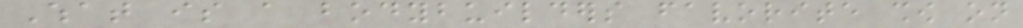What is a bodybuilders favorite show on
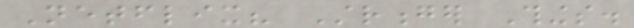Netflix? Stronger Things.
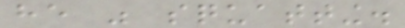he was squatting.
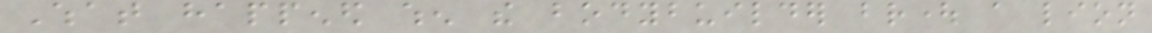What happened when the bodybuilder brought a lion
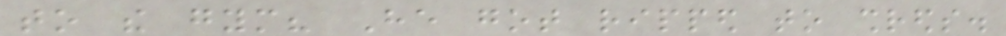to the gym? He got ripped to shreds.
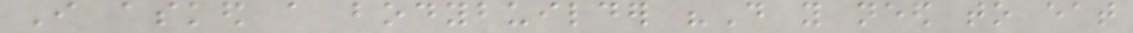I asked a bodybuilder "Do you need to eat
